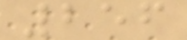256
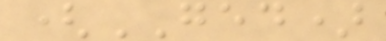(GED)
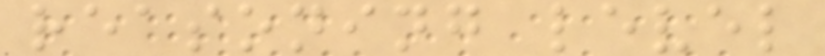reasoning level
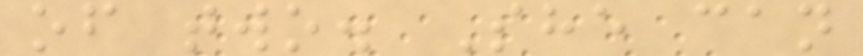of two. She can
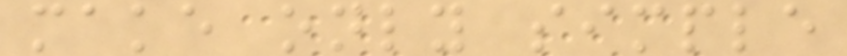make only simple
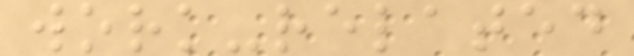work-related
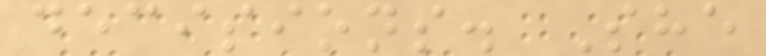decisions. She
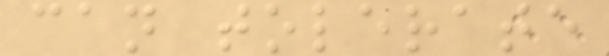can tolerate
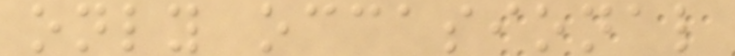only occasional
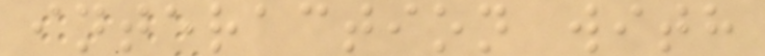interaction with
